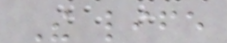The life
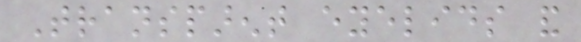Transparent eyelids and
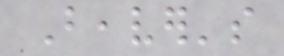Beaver's
